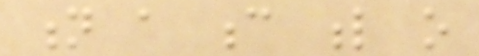n a c l o
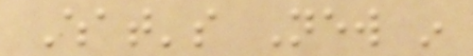What's New in
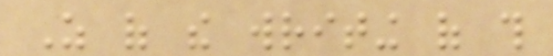As of the writing of this
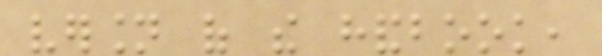version of the handbook,
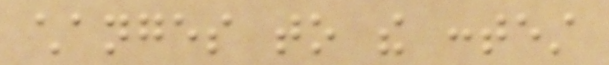changes to the contest
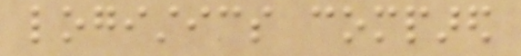logistics compared
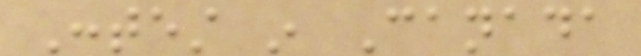Contest in Canada
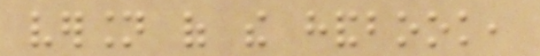version of the handbook,
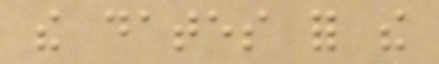the dates for the
